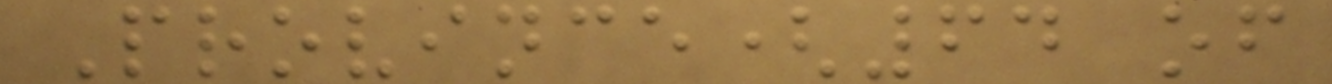Province(64 of
